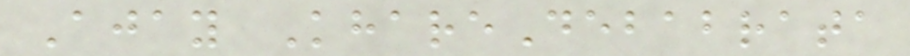Ajay KhareDebabrata
